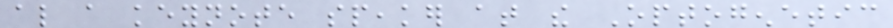also a keynote speaker at the Optogenetic
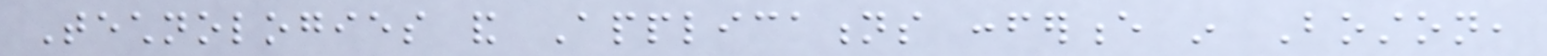Technologies and Applications conference in Boston,
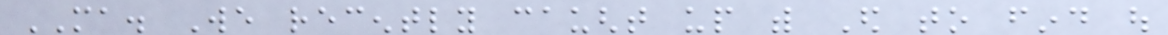MA. We recently caught up with Ed to find out
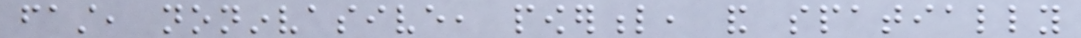fast, noninvasive, powerful, and spatially
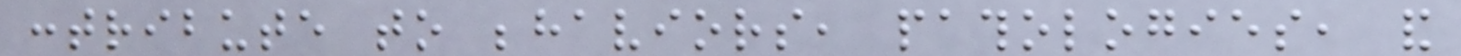contribute to behaviors, pathologies, and
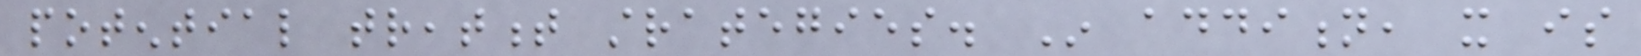potential treatment strategies. In addition, it is
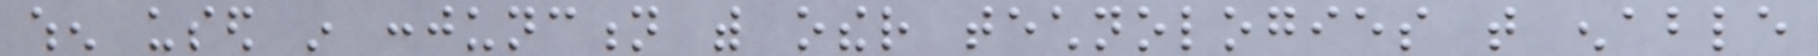when used in conjunction with other technologies that enable
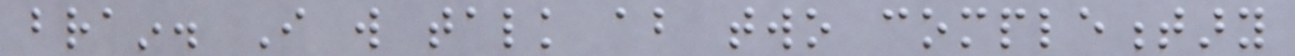brain. I will talk about two complementary
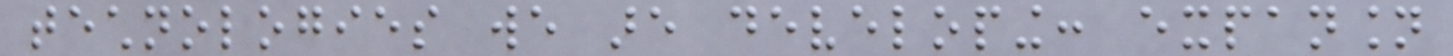technologies we are developing: expansion
